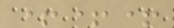+++
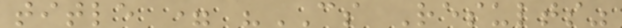title = "CS Results"
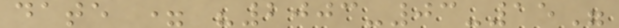date = "2003-03-15"
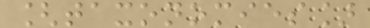[taxonomies]
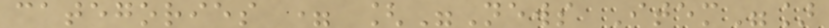categories = ["News Item"]
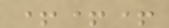+++
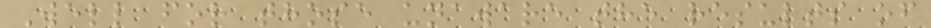Well for those unaware the results of
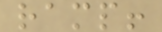ramp!
